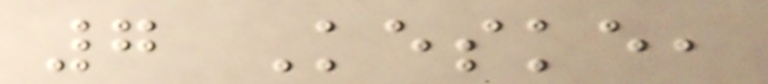7 Keske,
